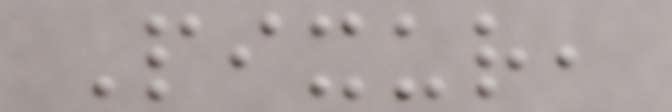Pixur,
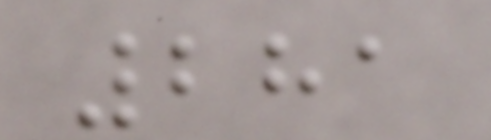281
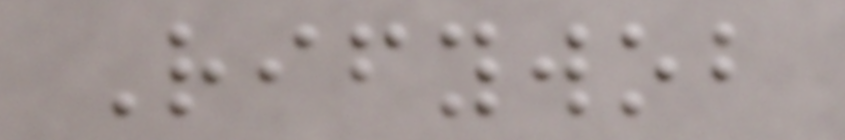Rifywob
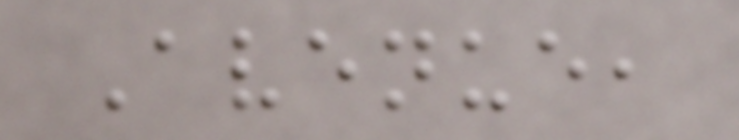Avenue,
